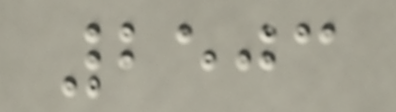2503
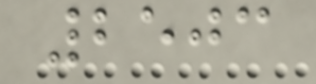2503
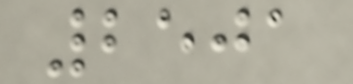2501
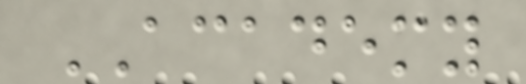ACADEMY
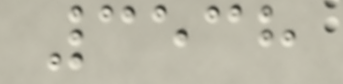3538
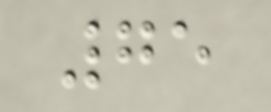75
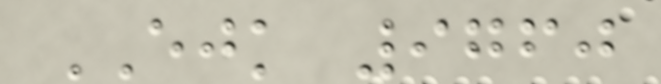EJK 9760
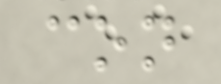con
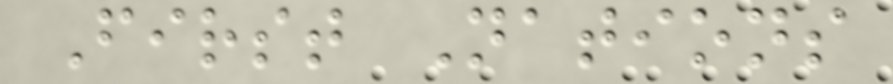First Nations
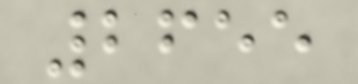2655
